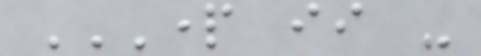PART II -
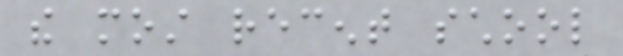the most recent school
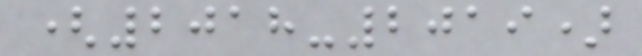(2018-2019)
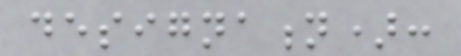designation):
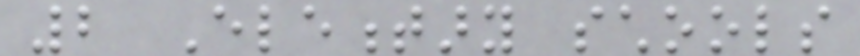2 Elementary schools
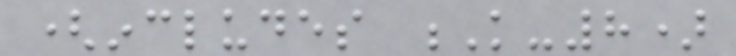(includes K-8)
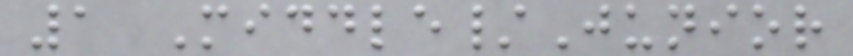1 Middle/Junior
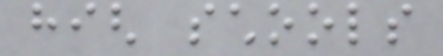high schools
